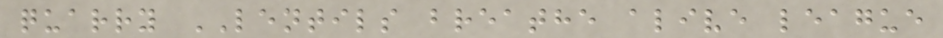quarry LENTILS breathe alive league
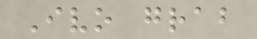Ivo grab
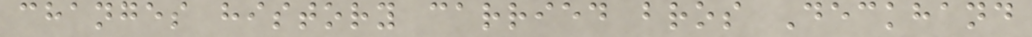changes history carried bros Deckhand
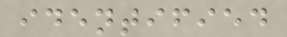identified
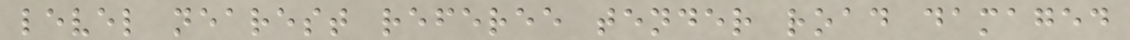level nearest referee tender road damaged
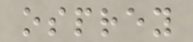osprey
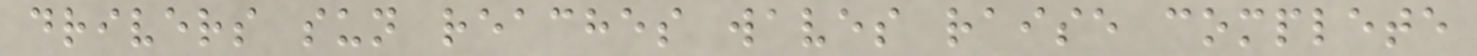drivers sun reaches waves raise complete
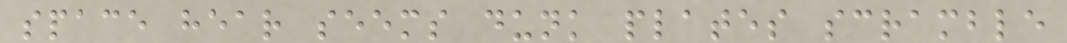space hear seems dunk plates scramble
